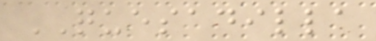QUESADILLA
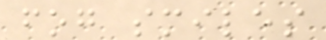fog smiles
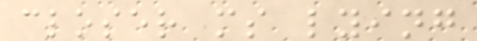closer ms lying
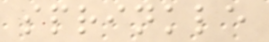sprinkle
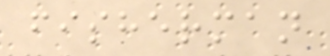fisherman
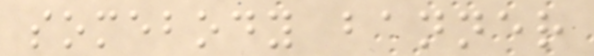somebody banner
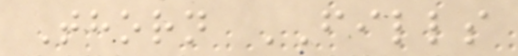Thorn FILLS
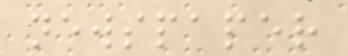newspaper
